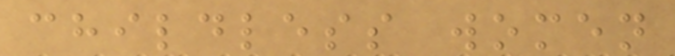childless women
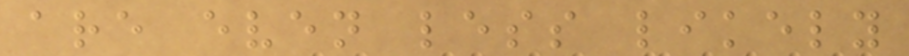are even less likely
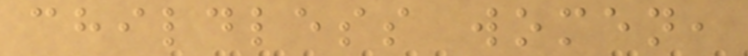childless women,
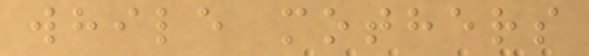while mothers
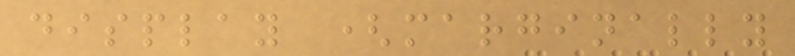display (marginally
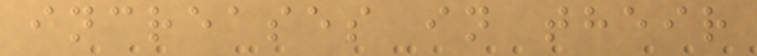increases in their
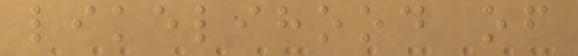likelihood of
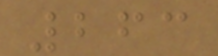263
